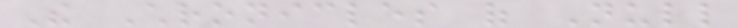The Chronicles of Null
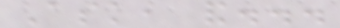Ask, and...
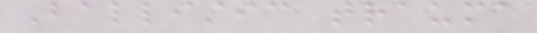Ballistic trauma
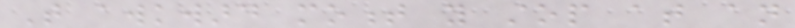That awkward moment you stop at an
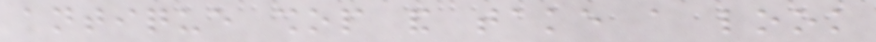antique shop and take a look
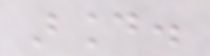around.
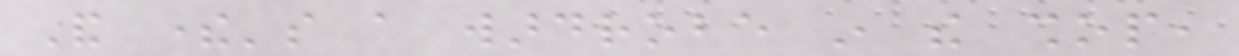And there's a wardrobe in the shop,
